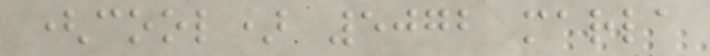(cool) 5072 marla
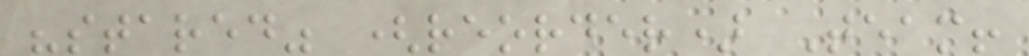"stared" (reorder) Team!
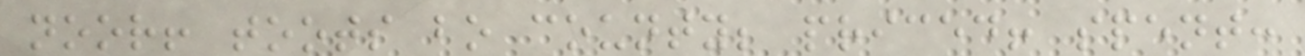noor! toots bo county; priced! spent:
